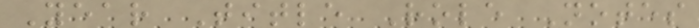Year Title Role Notes
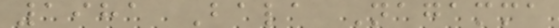1981 Bala Nagamma
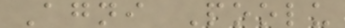Agni Poolu
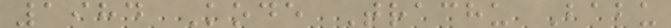1984 Kode Trachu Babu
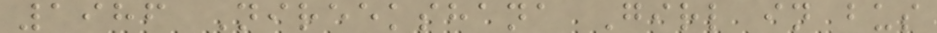1986 Nireekshana Girl in bus
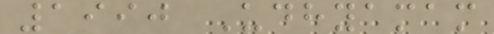1990 Udhyamam
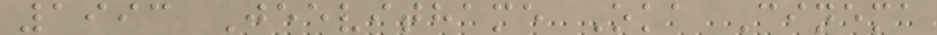1993 Jeevithame Oka Cinema
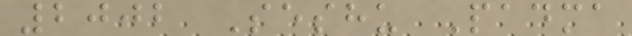2002 Seshu Padma
